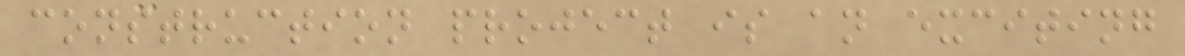construction project is an exciting
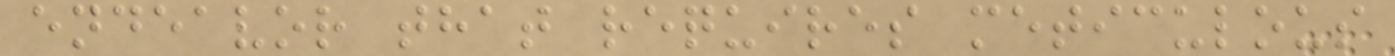endeavor that requires meticulous
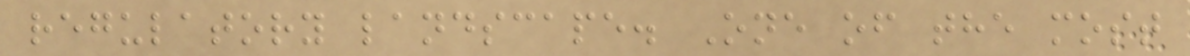regulatory landscape. One of the most
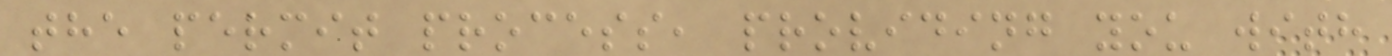the permit process, providing you with
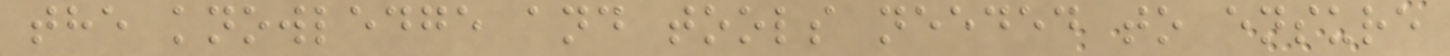the knowledge and tools needed to ensure
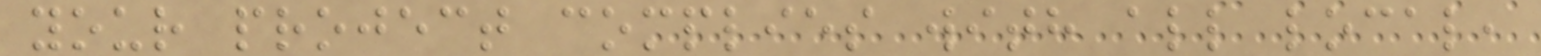your project complies with all local,
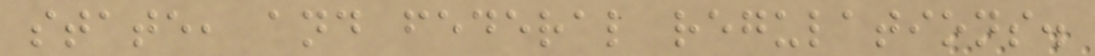state, and federal regulations.
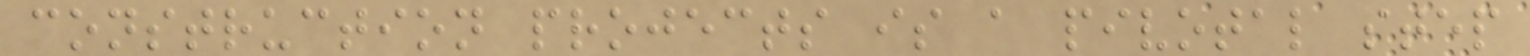construction projects is a pivotal step
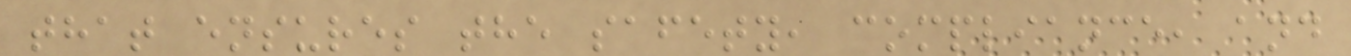that ensures the safety, compliance, and
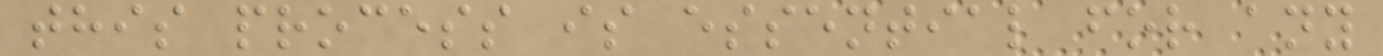this process is essential for any
